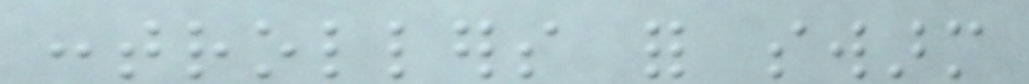controllers for swarm
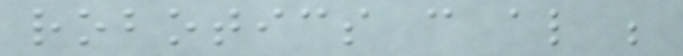robotics can also be
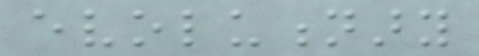evolutionary
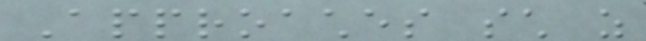Approaches such as
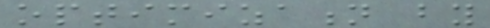optimization by
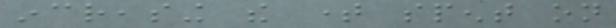increasing the time spent on
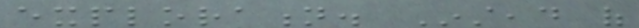exploration. Instead of
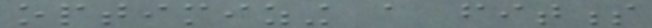optimizing a fitness
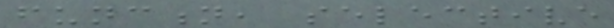function, selective
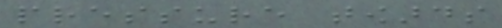pressure towards
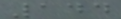144
